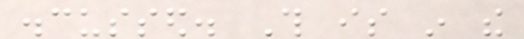discussed. This is in the
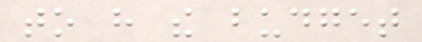to have the budget
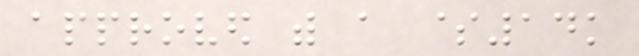approved with a $14k
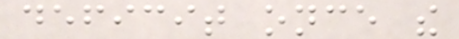deficit once the
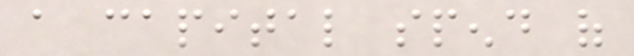a capital spend of
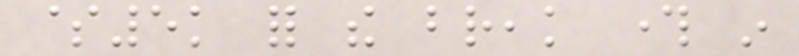$5k for the break through in
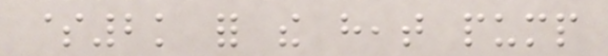$2k for the heat pump
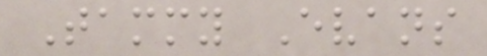Tammy Evans
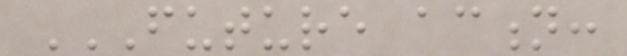FUTURE ACTION:
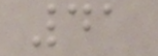41
